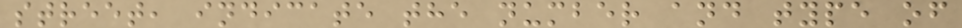street, indicate the number and type of
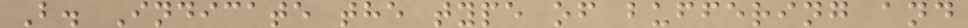B. Indicate the type of buffering and
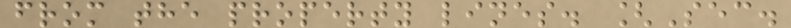from the property lines. [Sec.
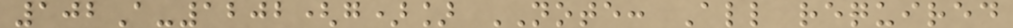102A-1202(g)] NOTE: All required
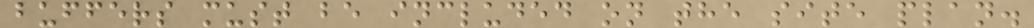buffers must be included on the site plan.
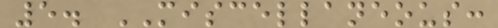5. MISCELLANEOUS:
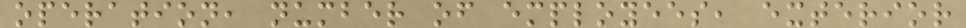operation, number of employees, exterior
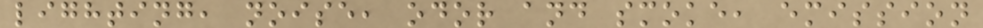lighting, noise, odor and smoke, emission
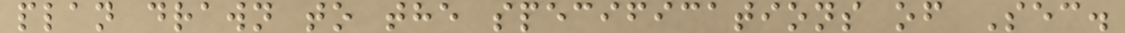plan drawn to the specifications of Sec.
